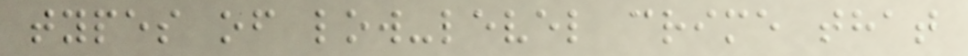types of low-level crime that
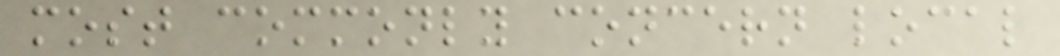most commonly concern local
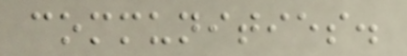communities.
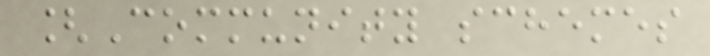[Community schemes
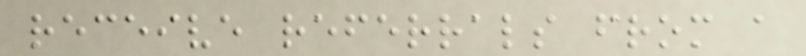receive referrals from a
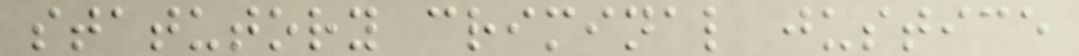statutory criminal justice
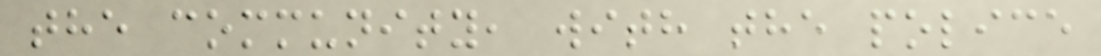the community, with the police
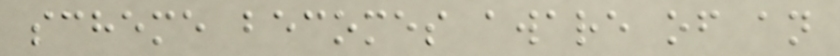scheme becomes aware of an
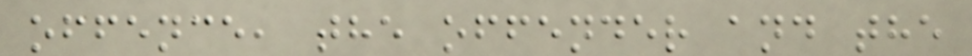offence, the offender and the
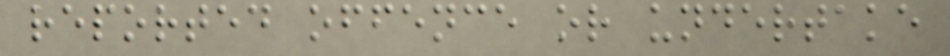reported offence or undertake
